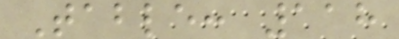Table: 118
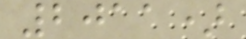2011)
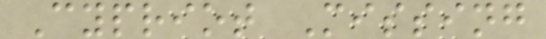Cypriot Missing
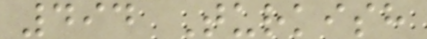494 Turkish
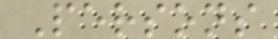Persons
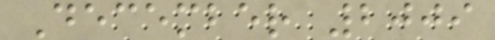December 2009
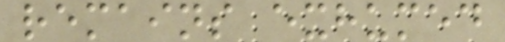remains exhumed
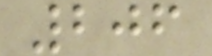206
